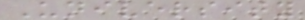University
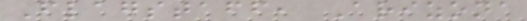Flagstaff, Arizona
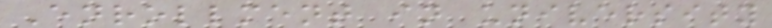Enrollment in university
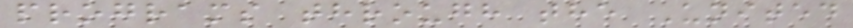programs through the United
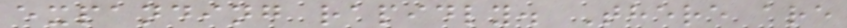expanding rapidly. There are
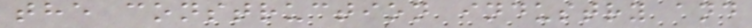the construction industry and
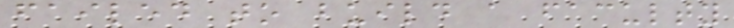failed to build a faculty
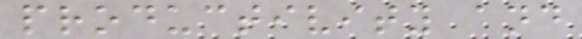productivity and
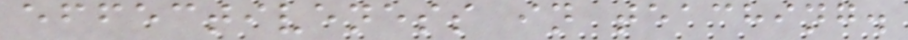effectiveness in teaching.
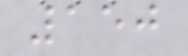150
